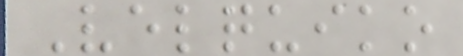Velquiko
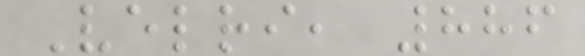Velri, 886
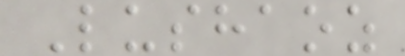Lushaoz
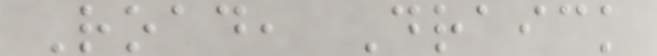Road, Draick
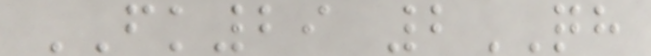FK29 2QH
